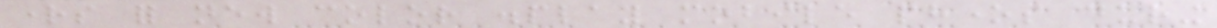rights for new color display mobile phones during
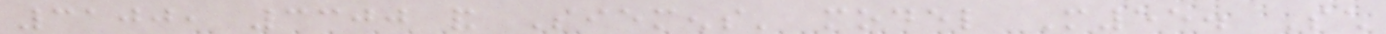3100, 3300 and Siemens' model M55. Such
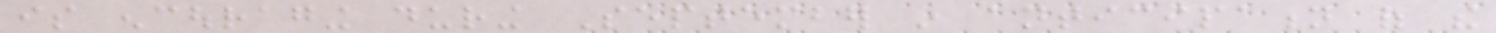is encouraging during September in anticipation of the
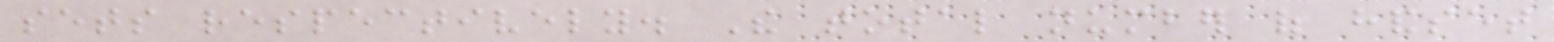sets respectively. The total number of handset
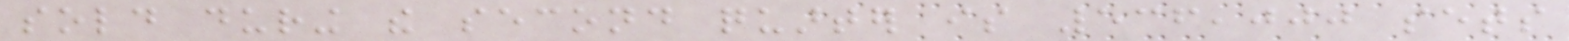sold during the second quarter is 536,000 sets
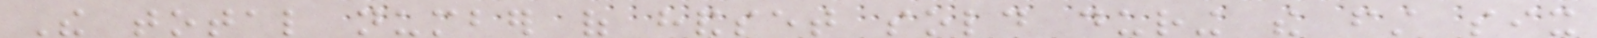The total number of handset sold during the first six
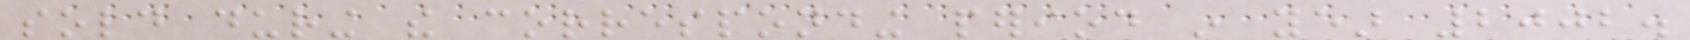sold during the corresponding period in year 2002.
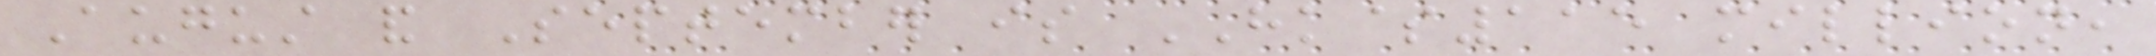August and September is HK$115 million,
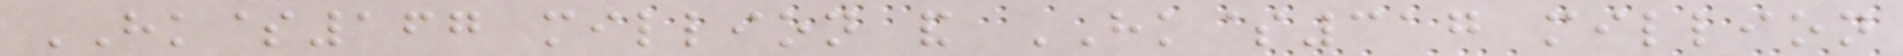HK$167 million and HK$317 million
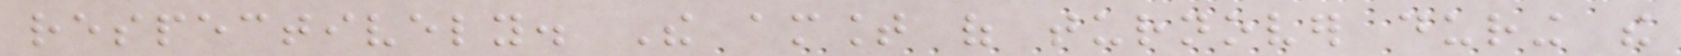respectively. The amount of turnover during the
